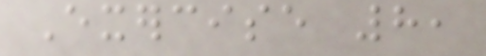Exercise 8,
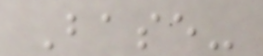Base-
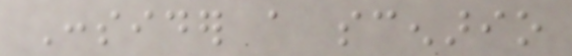Consider a scenario
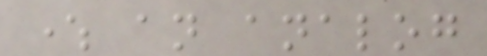where an analog
